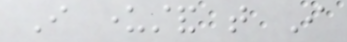I understand that I
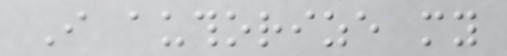I authorize my
